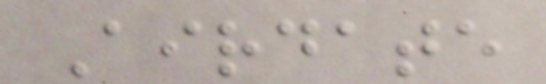Airdate
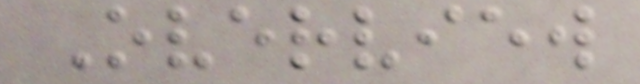Overview
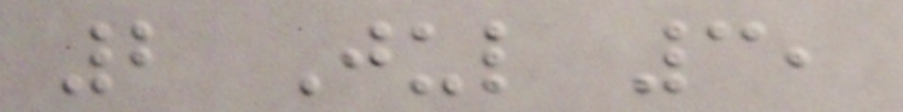2 Jul 3,
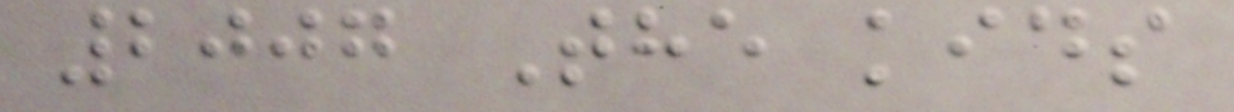2007 The kids
